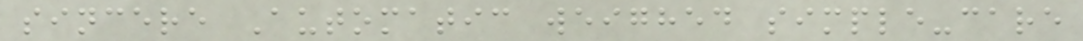sincere Automatic weighed simple-care
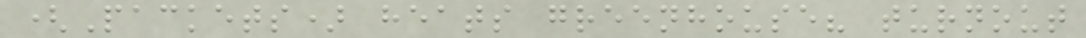(Packets) heats greenhouse? turnout
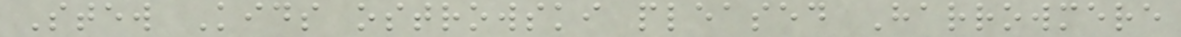Stew Kids ostrowski pleased Harrowmere
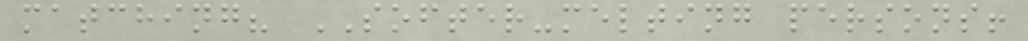matching? SOFTER-melting persons!
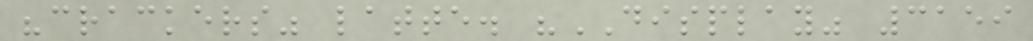"crackers" latte. "DISPLAY" 3159
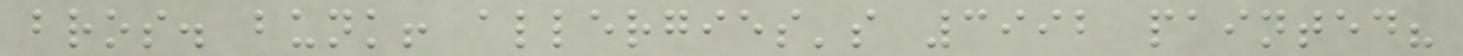bros. bunk! allergies's 3992 painted?
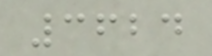3624
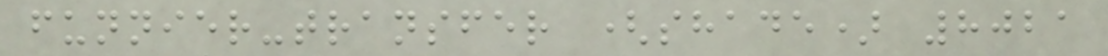funnier-transfer (shade) 8021
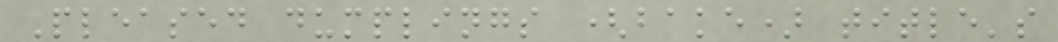Pleased dumplings (bake) title's
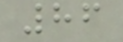86
